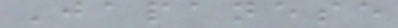Japanese
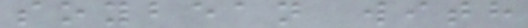soybean with
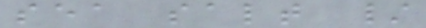sea salt /
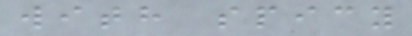with spicy
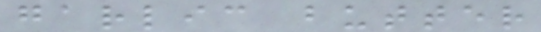garlic butter
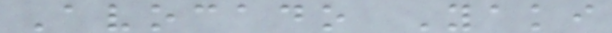Avocado Yaki
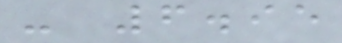- 6.95
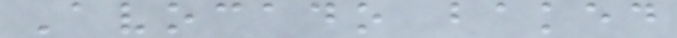Avocado baked
